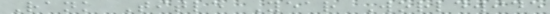Rank Title Year Worldwide
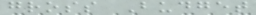gross Budget
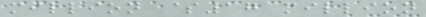million $17 million
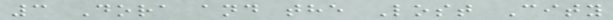3 Dora and the Lost City
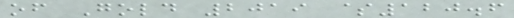of Gold 2019 $120.6
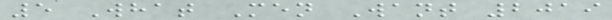5 What Men Want 2019
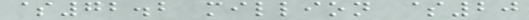$72.2 million $20
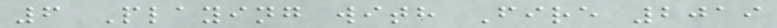6 Playing with Fire 2019
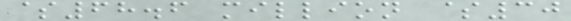$68.6 million $30
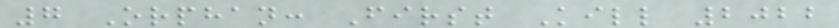7 Orphan: First Kill 2022
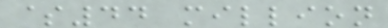$44 million
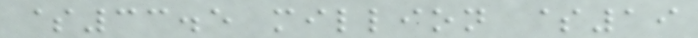$33.5 million $19
